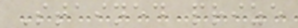Stained prize
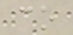co
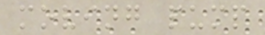moving pump
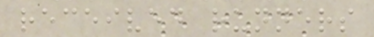received runners
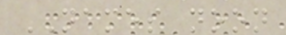NAMES noon
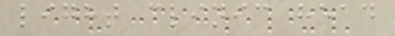light clinic head
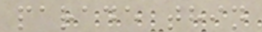parade thin
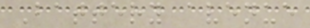Battery avenue
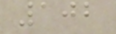102
